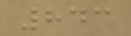843
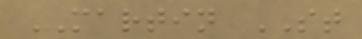MARTIN ST
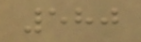580
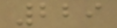229
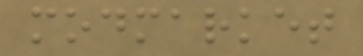modmarket
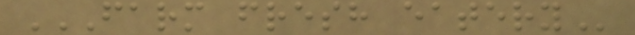FARM FRESH EATERY
